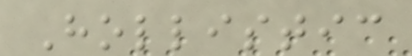Hollistic
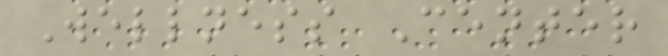Wellness Center
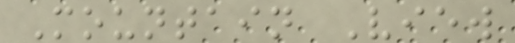Mountain View
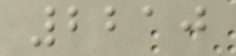2210
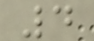4
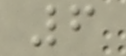6
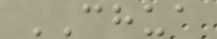CHUA
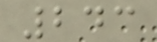243
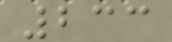233
